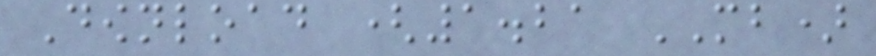Download (1.21 MB)
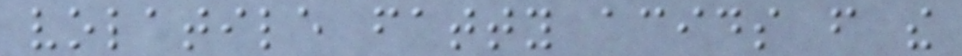volatile fatty acids from the
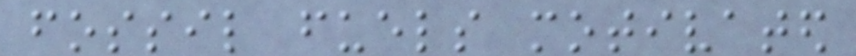fossil fuels motivated
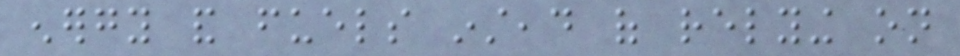energy and fuels instead of relying on
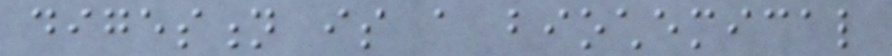digestion is a biochemical
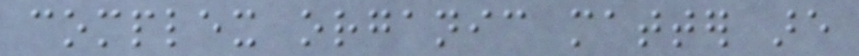complex organic matter are
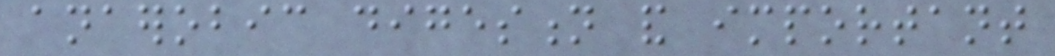anaerobic digestion and important
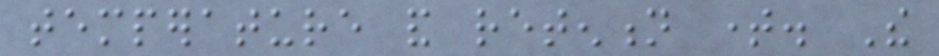temperature and retention time. The
